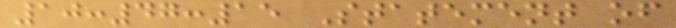10:47:15 Statement of
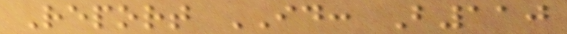Report ID: B110
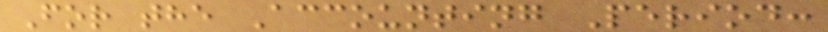For the Accounting Period:
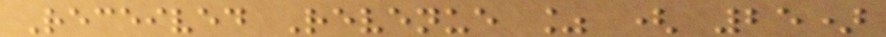Received Revenue % ( 25)
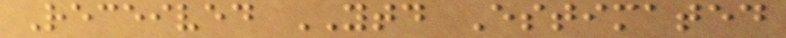Received YTD Estimated
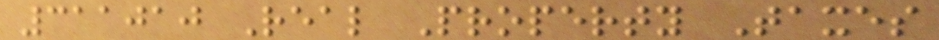311010 Real Property Taxes
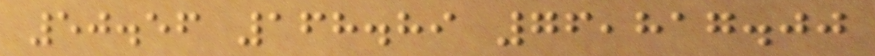50.56 168.89 76,817.00
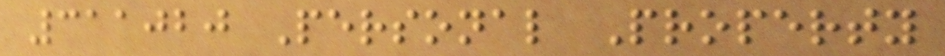311020 Personal Property
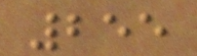255
